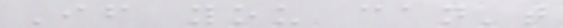If you can't
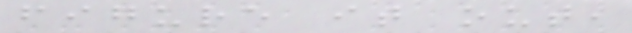figure it out,
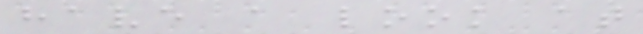have a look at
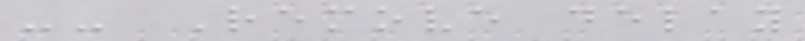-- Remove delay
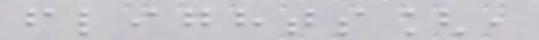flights[,
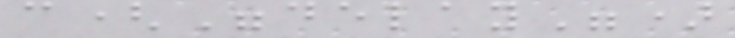c("delay")
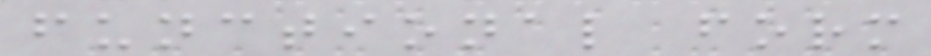functional form
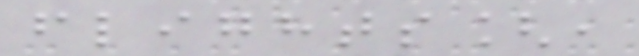flights[,
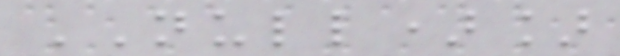NULL)]
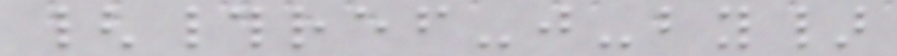{#ref-j-by}
